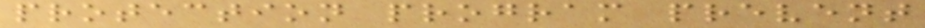protection program prevent
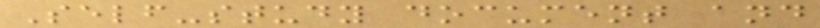Self-study document and
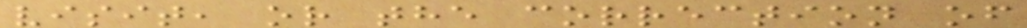visit, or the correction of
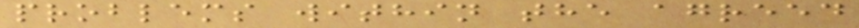problems within the agreed
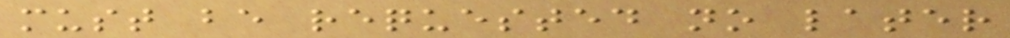must be requested no later
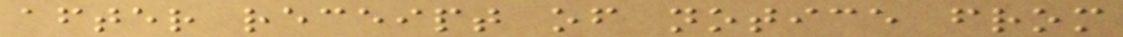after receipt of notice from
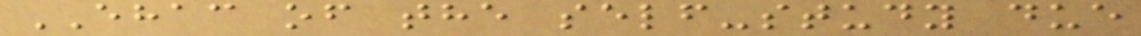EHAC of the self-study due
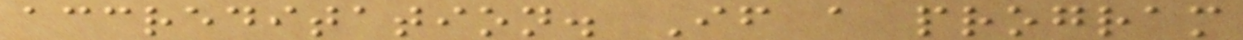accreditation. If a program
